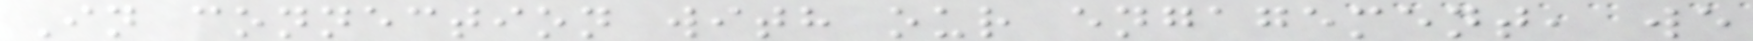In connection with our engagement, we
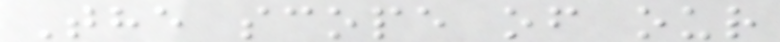The scope of our
